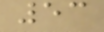53
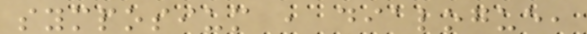symposium , dialogue,
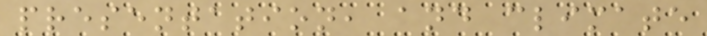presentation, and climate
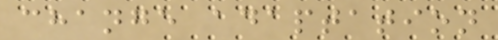change adaptation
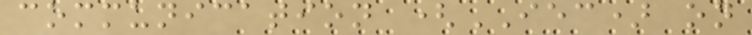communication (IEC) on
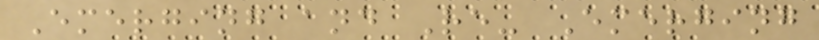Emerging and Re- Emerging
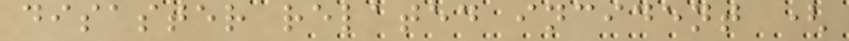disaster related incident (
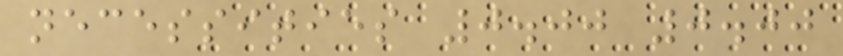necessities 0.00 0.00
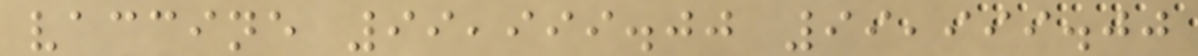vaccine 99,999.00 99,999.00
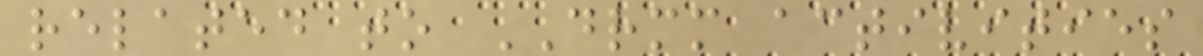related to DRMM activities
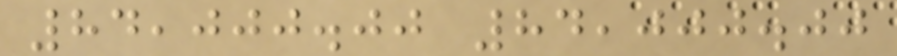84,000.00 84,000.00
